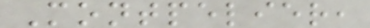Montpelier,
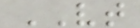VT
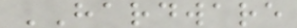HARDWARE
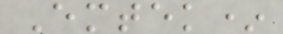Emtek*
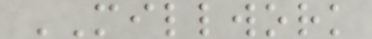MILLWORK
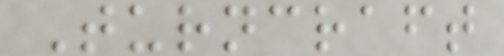Turncraft
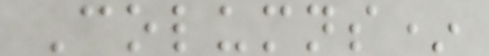Columns*
